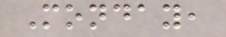Monday,
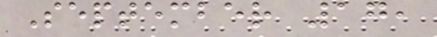September 17,
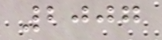2007
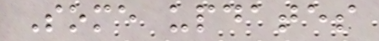Some updates
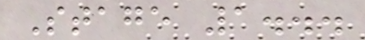Stage 1...
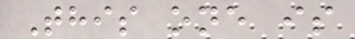This one is
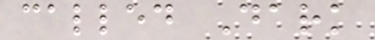called Dark
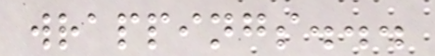wrappings...
